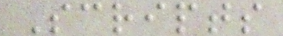Scripts
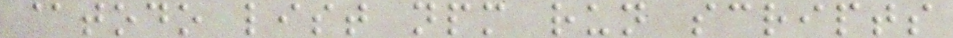@todo list npm run scripts
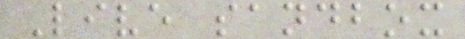Live sandbox
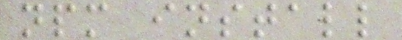npm install
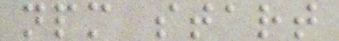npm start
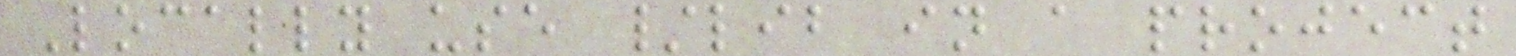Locally use /lib in a project
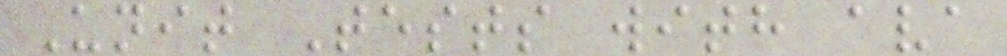Unit Tests with ava
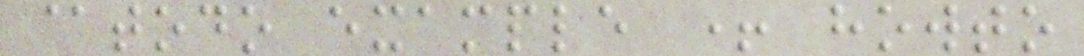@todo example + howto
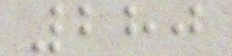280
